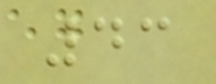43
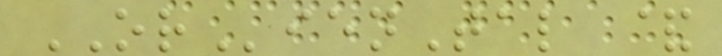ORienTal &
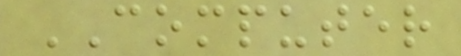COMPUTER
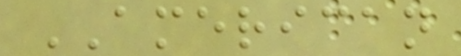AMERICAN
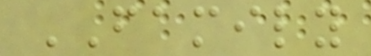FAMILY
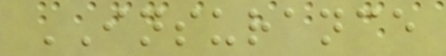INSURANCE
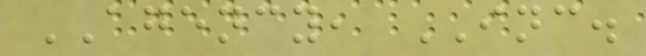AGENCY, INC.
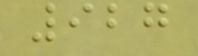927
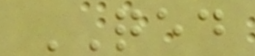QED
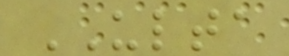ULTA
